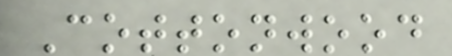Cottonwood
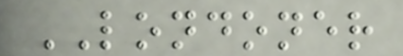LONDONER
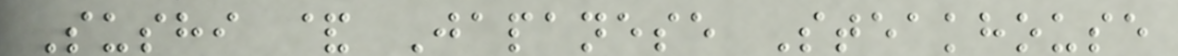Sushi & Japanese Steakhouse
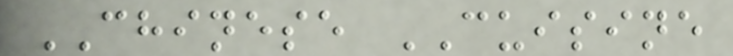CHINESE CUISINE
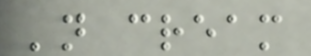'n cream
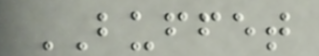BUFFET
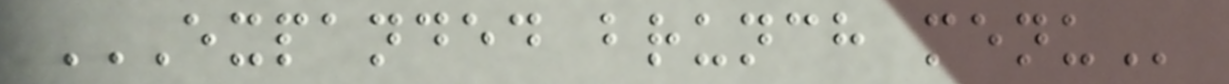EXPANDED BRUNCH MENU
